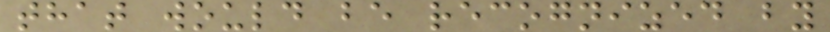that would be recognized by
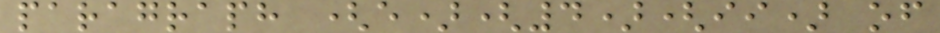paragraph (e)(4)(ii) of
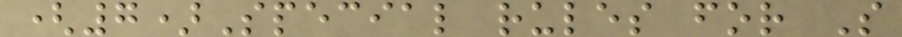(7)Special rules for S
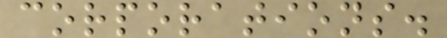corporations.
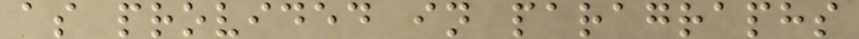as provided in paragraphs
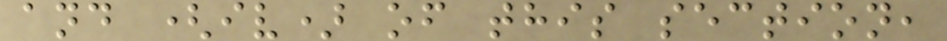and (iv) of this section,
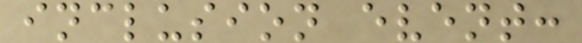inclusion event:
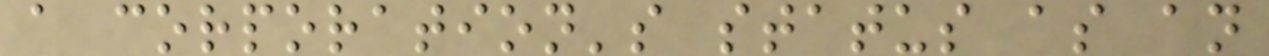a corporation's status as an
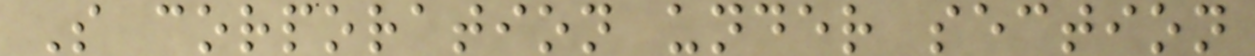S corporation under section
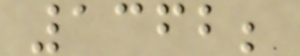1362;
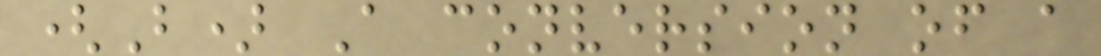(B) A conversion of a
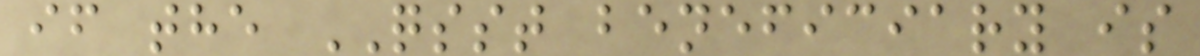if the QSST beneficiary is
